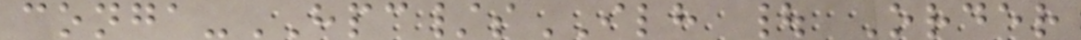conga-HPC/sILH | Order
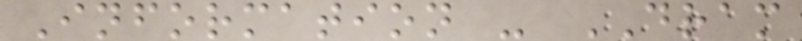Information - DRAM
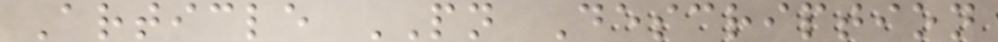Article PN Description
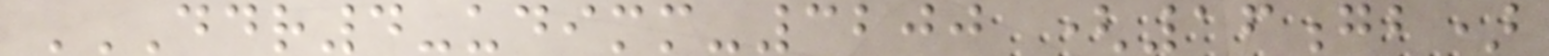DDR4-UDIMM-3200 (16GB)
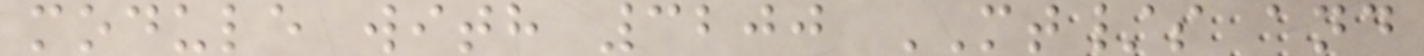module with 3200 MT/s and
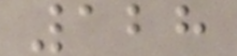128
